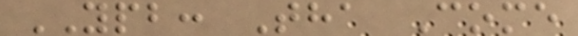YPB: Tha Come
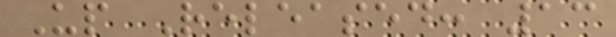Up Released: 13
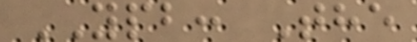YPB: The
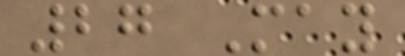27 May
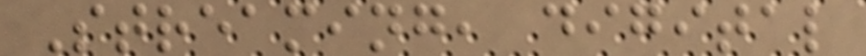Streaming, digital
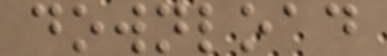download
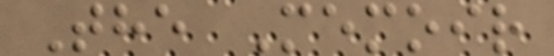The Memoir
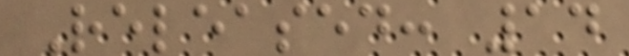Released: 14
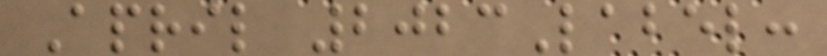April 2023Label:
